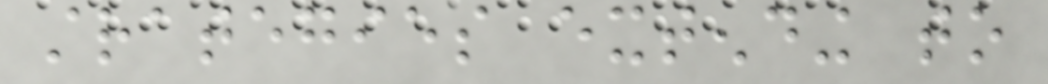strategies extending to
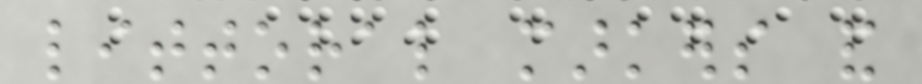littoral markers and
